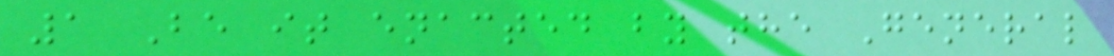1 Be it enacted by the General
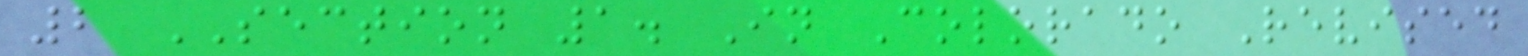2 SECTION 1. In Colorado Revised
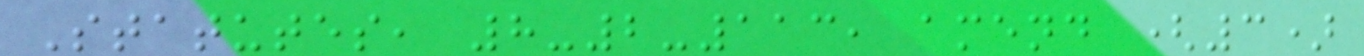Statutes, 8-2-113, amend (3)
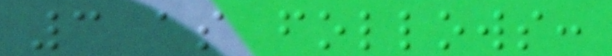3 as follows:
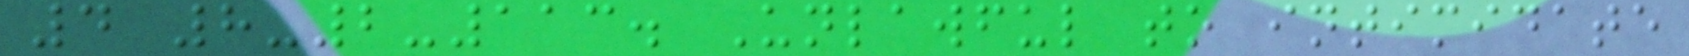4 8-2-113. Unlawful to intimidate
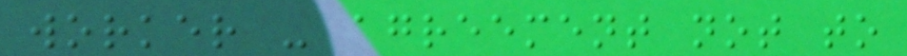worker - agreement not to
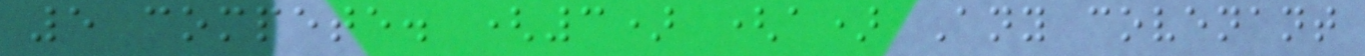5 compete. (3) (a) Any covenant
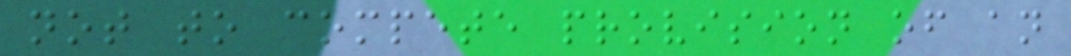not to compete provision of an
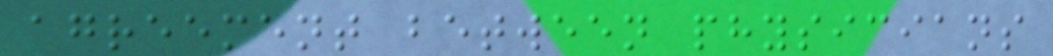agreement between physicians
